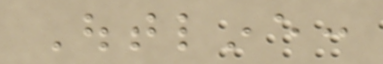Outline:
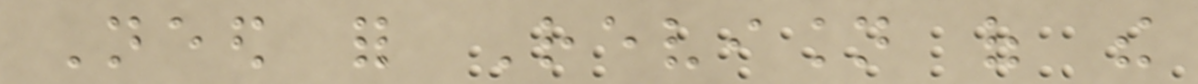Need for Revision of the
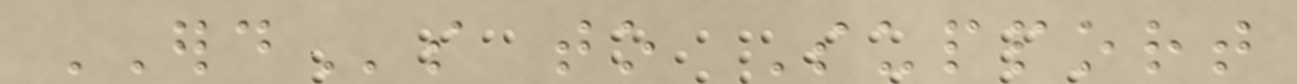ERDs to Support
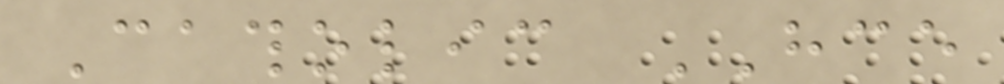Catholic HCE
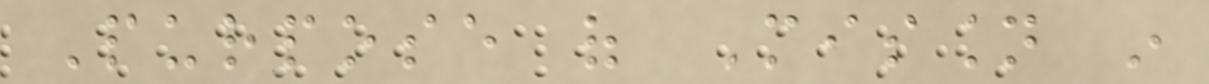Purpose of Mission in
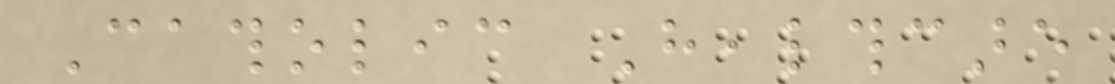Catholic Healthcare
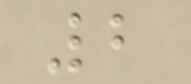2
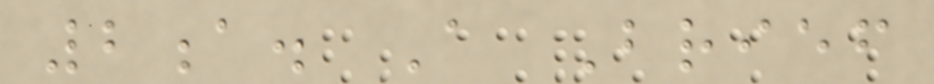2a. A Brief
